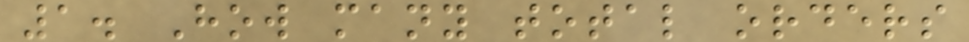1. How many total orders
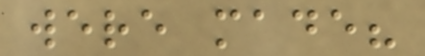were made?
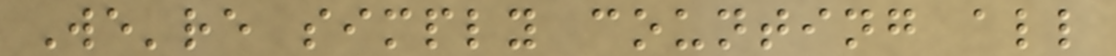We're simply counting all
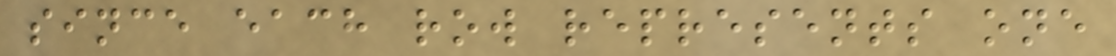since each row represents one
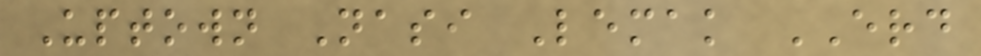Uptown Nasi Lemak ERD
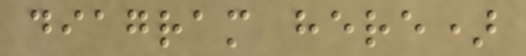diagram here)
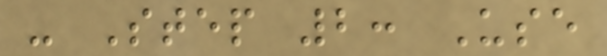- Step 2: Use
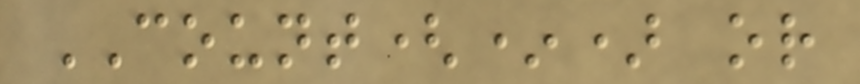COUNT(*) or
